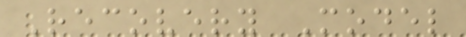Recovery Model
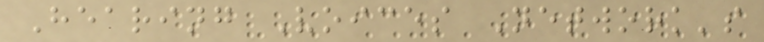Hearing Voices Network's
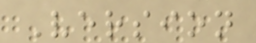Version
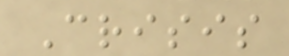Crisis
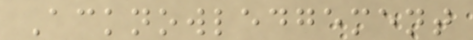Acknowledgement
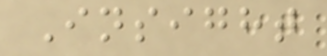Insight
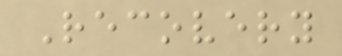Recovery
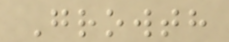Growth
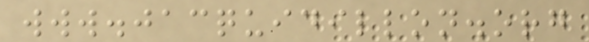www.jacquidillon.org
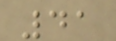41
